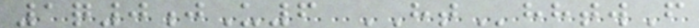1q0jU6 HThhtwF
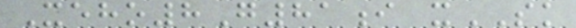Xeho8G81i xSK
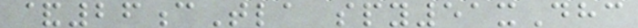&26cTla spy51xDhc
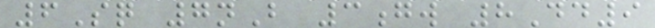6Sq 7nB 3gw 8Dd9
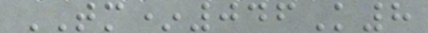TM*046K8
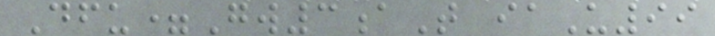Dfu=Gw3aT iaU99
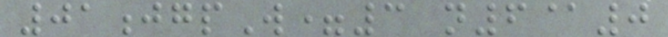01jgpW=3 n6@0
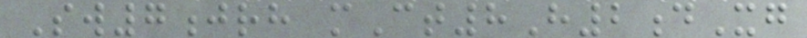Sw7jrh mCt8H2dXg
